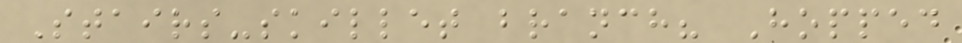Stairs-skillet branch? Hopped
